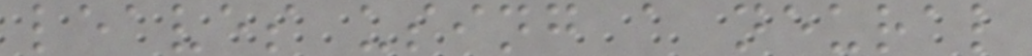leaves using a neural
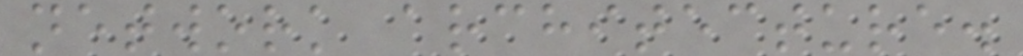network architecture.
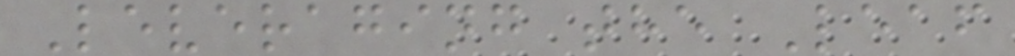Leveraging the Leaf
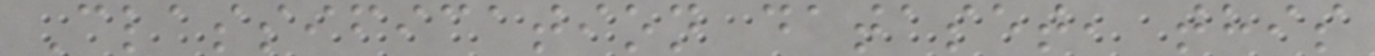Classification dataset, this
